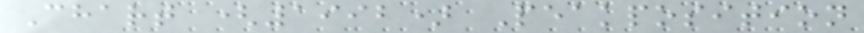Chart (1992) Peakposition
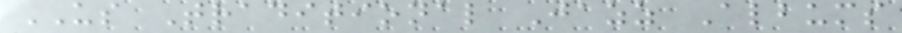US Traditional Jazz Albums
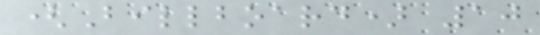(Billboard) 10
